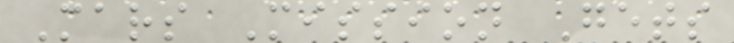Mars Mission Gets
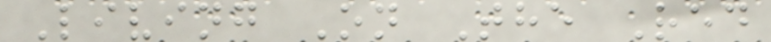Living On The Red
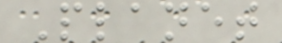Planet
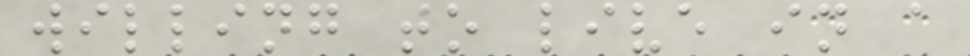willing to live in a
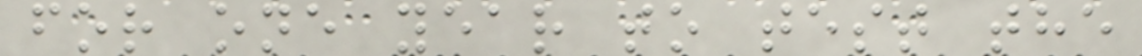for one year to test the
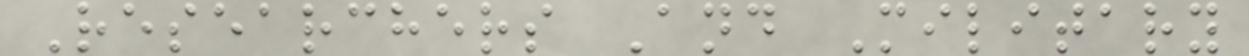Researchers And Military
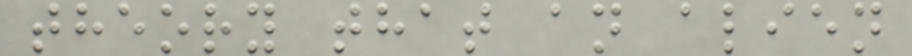theory that an alien
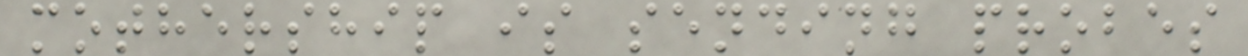mothership is sending probes
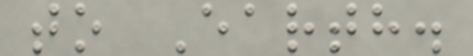to Earth.
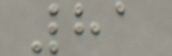81
